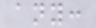any:
